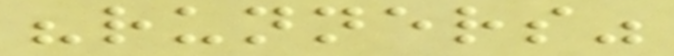"runners"
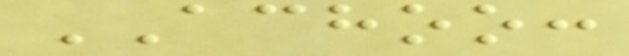ACHOO:
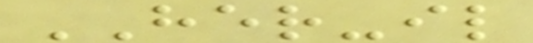HER-il
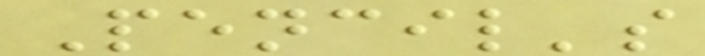Pencil's
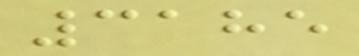3185
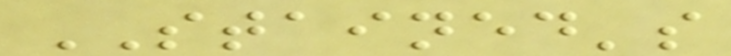STAINED's
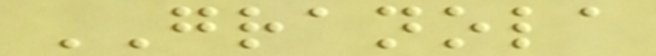GRANOLA
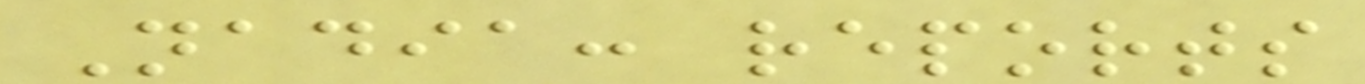Nadia: reports
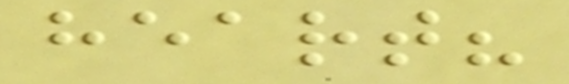heart?
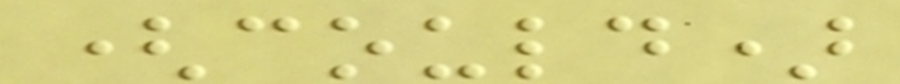(could)
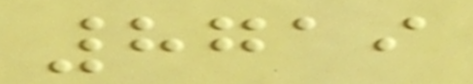8719
